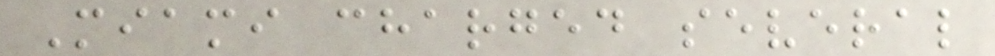Miami charged several
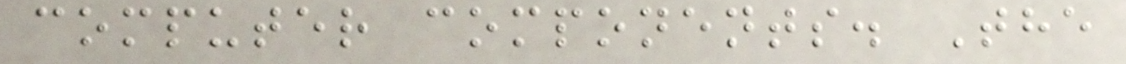computer components. The
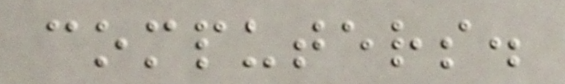computers.
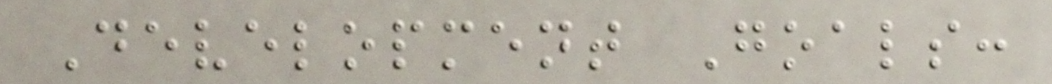Development Goals:
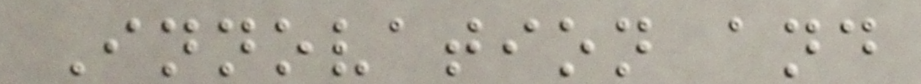Innovation and
